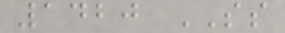1420 SS
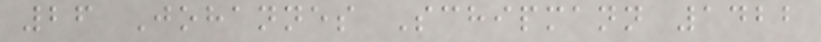26 Johannes Schipmann 1422
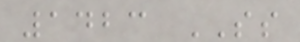1423 SS
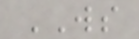WS
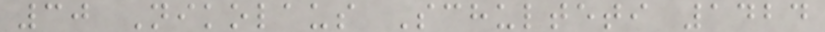30 Nikolaus Schulteti 1424
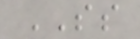SS
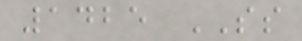1425 SS
